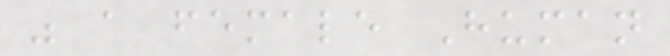was a female Human
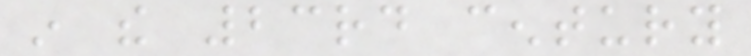in the 23rd century
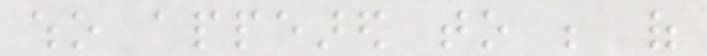who appeared to be of
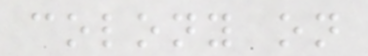colony on
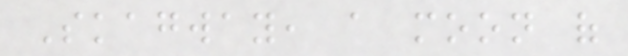Skagway, a moon of
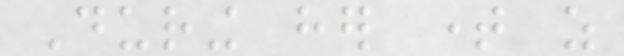During her time as
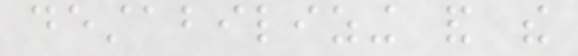destabilizing and the
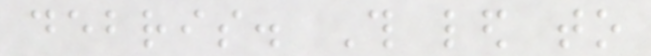debris. This led to
